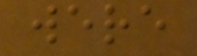were
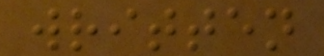written
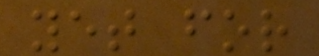yet for
